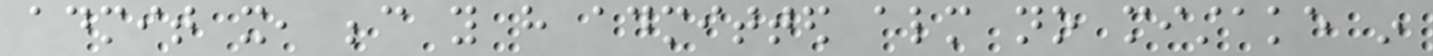admit it, because you have admitted almost no mistake in
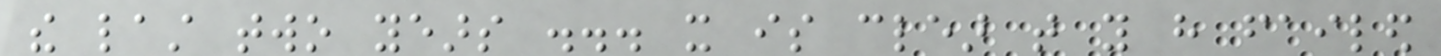the last two years ... it is clear that you have failed
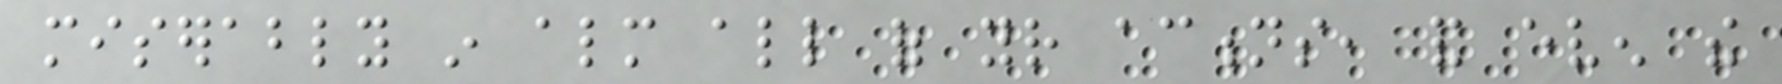miserably in almost all of your actions, and even the
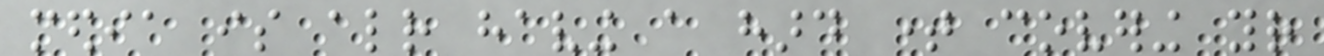media is already having a hard time covering your
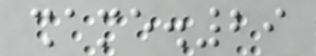shame.29
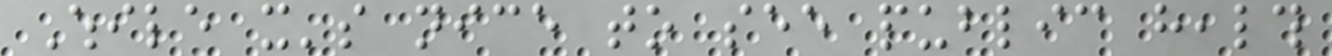While it's nice to see public health
